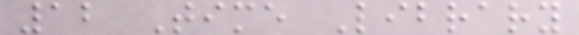12 Time Library
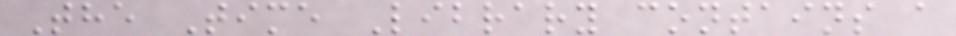The Time Library contains a
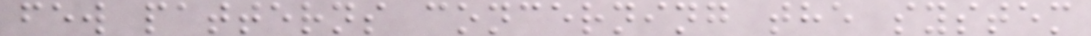few patterns concerning the system
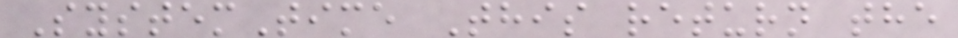SystemTime This return the
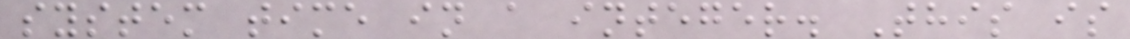system time in a integer. This is
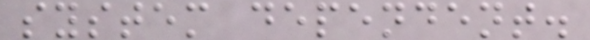system dependent.
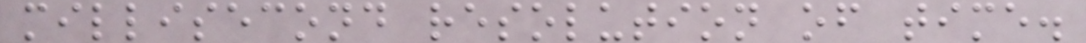millisecond resolution of time.
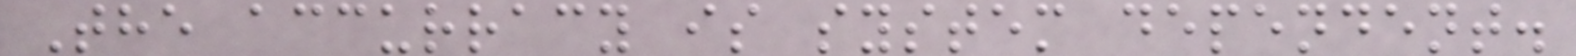The accurracy is system dependent.
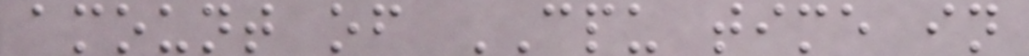amount of CPU time in
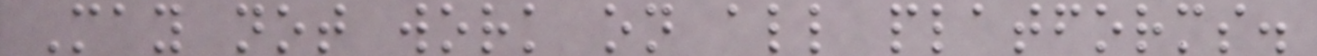May not work on all platforms.
